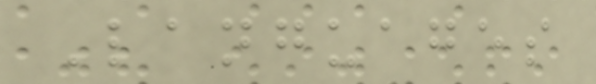Languages
